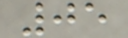05
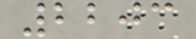2203
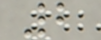2
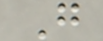G
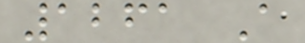1261 A
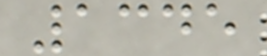1345
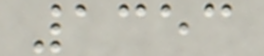1353
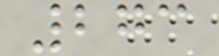273
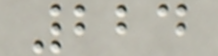224
